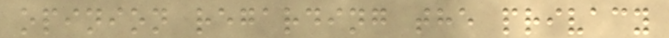opinion regarding the privacy
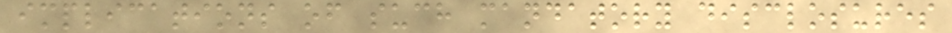implications of such mandatory disclosures
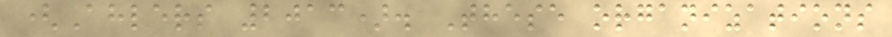(Ahlers 2013). These organizations
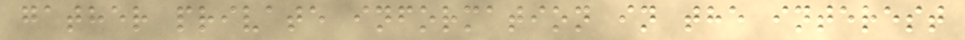gather private information in the interest
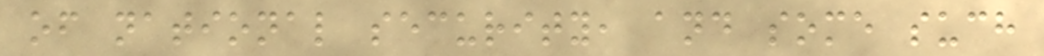of national security, and some such
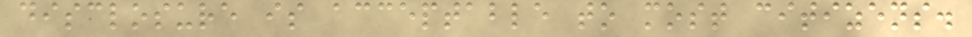disclosure is acceptable to most citizens.
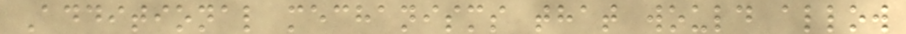Additional mechanisms that would allow
